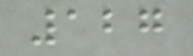127
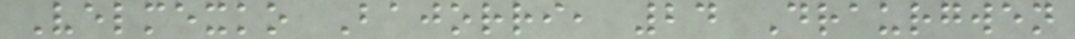Velmexko Bajorri, 24 Draurgwen
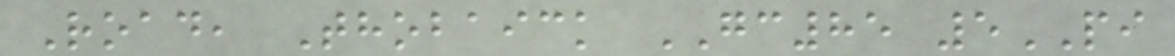Road, Thobaick GC85 5PI
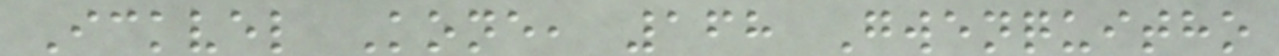Ickvel Kone, 168 Gwenquitho
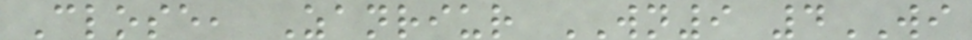Close, Zanriur WN9 4WI
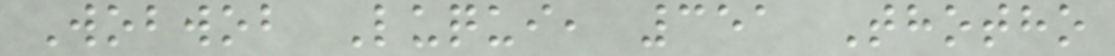Wobwob Luqui, 351 Thotho
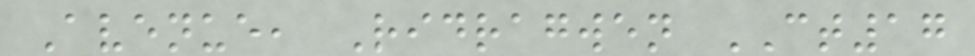Avenue, Ridragwen CT17
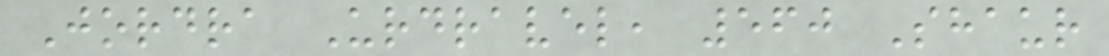Jordra Urdravel, 560 Shaur
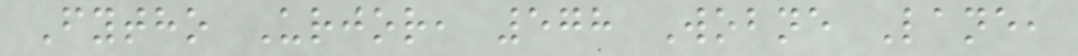Fytho Urjor, 578 Wobne Lane,
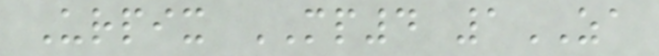Urpix MP4 1ZA
